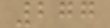277
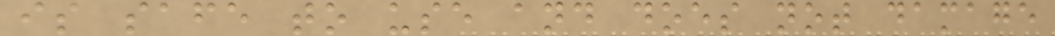is safe to use and does not damage
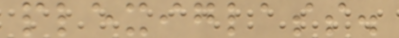plexiglass.
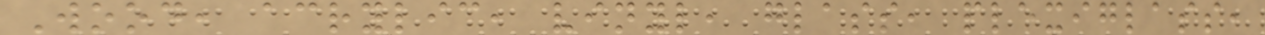Wood, acrylic, vinyl, glass, plexiglass,
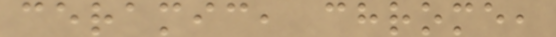ceramic, chrome,
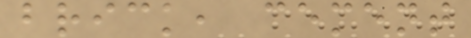brick, cement
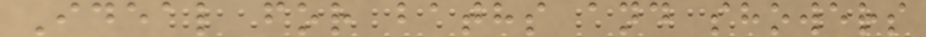Ideal for baths and showers
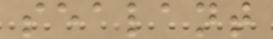sealant
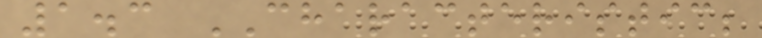1.3 CHARACTERISTIC;
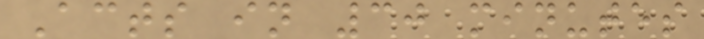Acts in 30 minutes
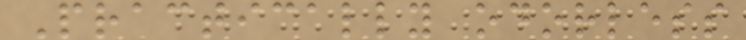Practically odorless
